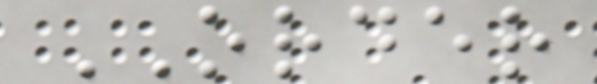ORDER
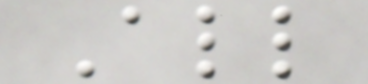All
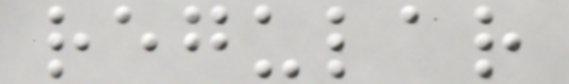regular
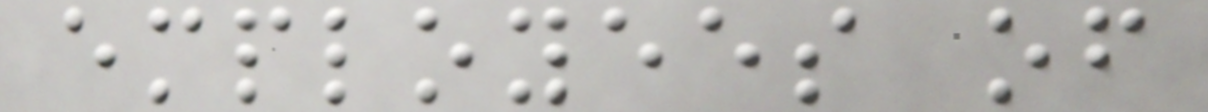employees of
